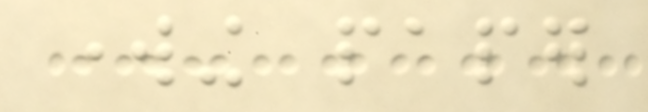working paper
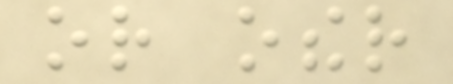or other
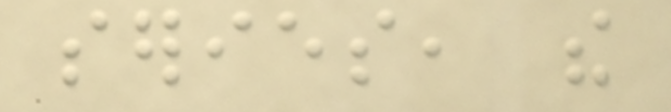series, the
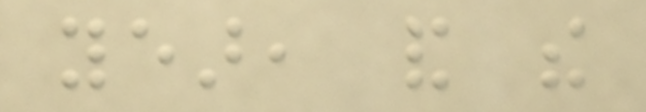year, and the
